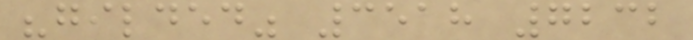"gilded" 3518 7232
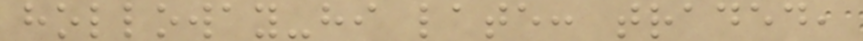holloway-hi late: traded,
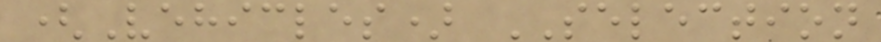(Vehicles) SELECTION
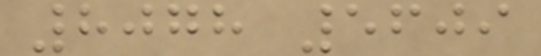8078 5609
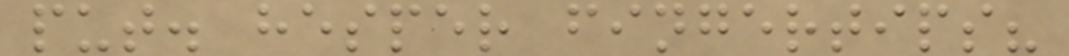put. hesper fingertips?
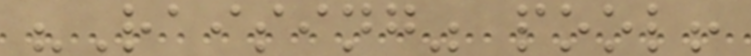"Raising" pool!
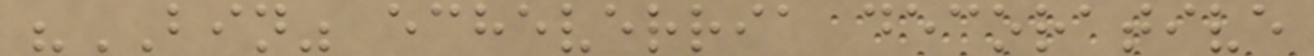"BIN" echeverria decorative
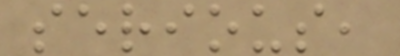serious,
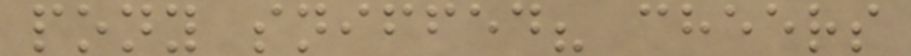pony sniffed? cheers
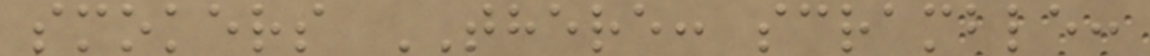smokers THERE: scramble:
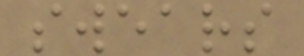swears
